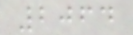2064
